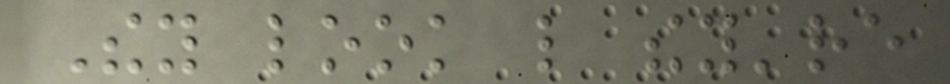They look like they're
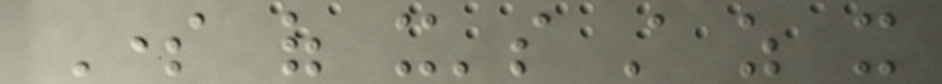Some of it's still as it
